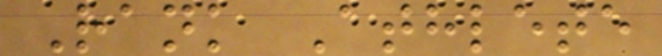Rank Athlete
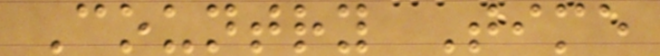Country Time
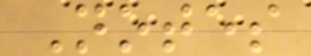Notes
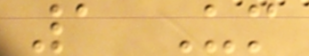1 Um
